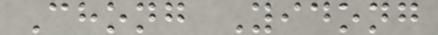Chong Yidong
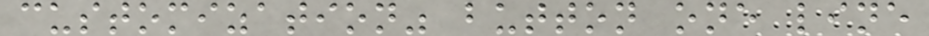customization" button one line
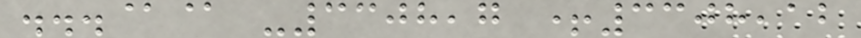...@@ -3308,7 +3308,12
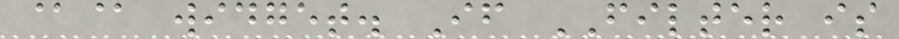@@ widget. If FILTER is
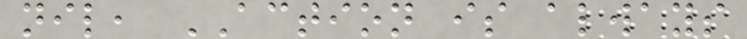nil, ACTION is always
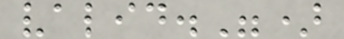valid.")
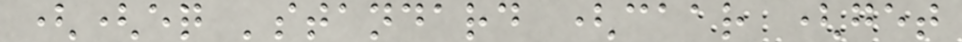((eq 'standard (caar (get
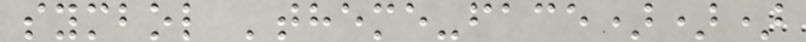symbol 'theme-face)))
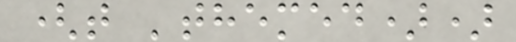(t 'themed))
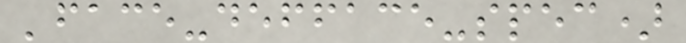'face-defface-spec)
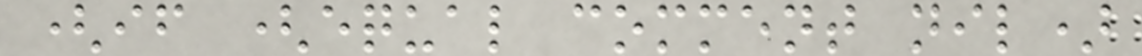(if (equal comment nil)
